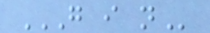G I N
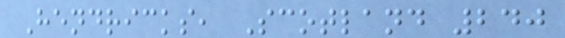Hendricks, Scotland 240
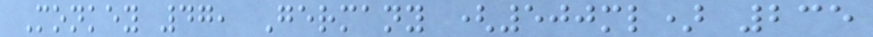Monkey 47, Germany (500ml) 235
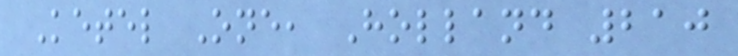Ketel One, Holland 210
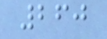260
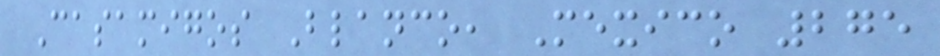Casamigos Blanco, Mexico 275
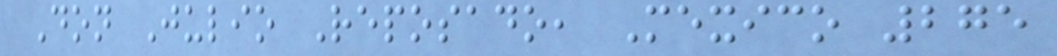Don Julio Reposado, Mexico 275
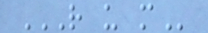R U M
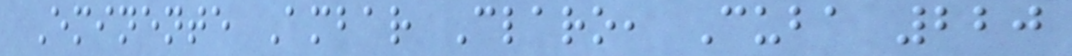Eminente Ambar Claro, Cuba 220
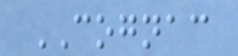COGNAC
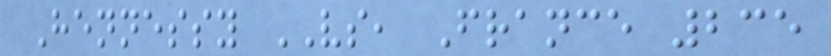Hennessy VS, France 235
